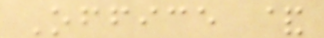Office &
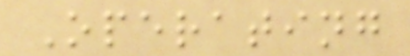Operating
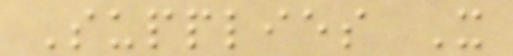Supplies X
